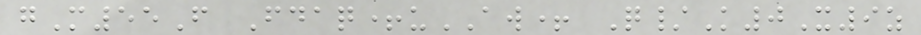gM55F Fdaq+uAW+ Q/K0X9z
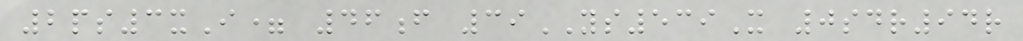2ps3xI= 46f 39YS539X 0sdr94r
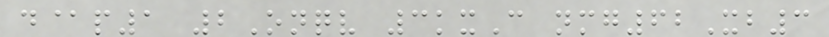d@p1 2Onqv 3kxC nmg62Xb3
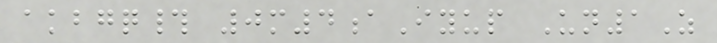akbgq# 0m4aIyup Un1Z
